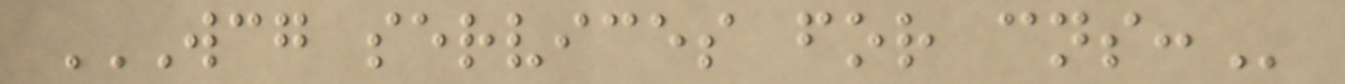WCG SERVICES FOR CNS:
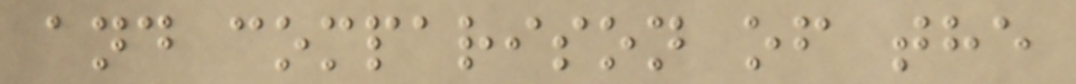and comparison of the
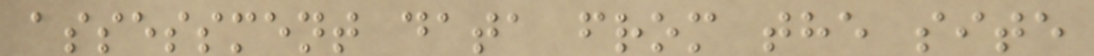assessment data from the site
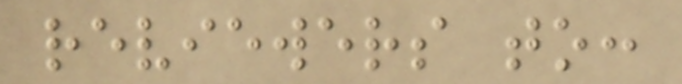reviewers to:
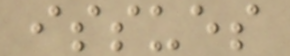issues
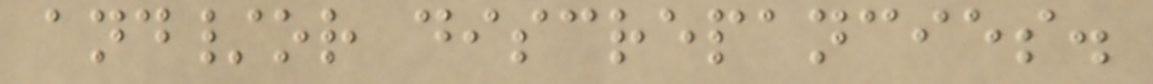and/or discrepancies.
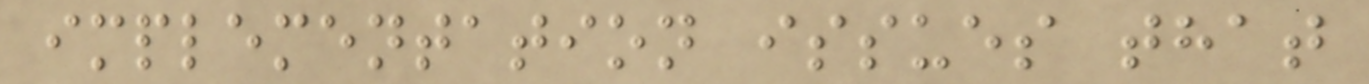implementation issues that
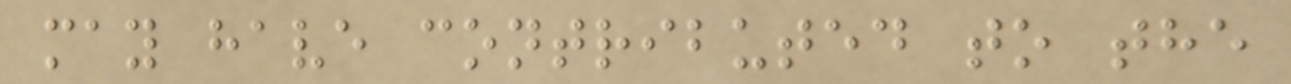may have contributed to the
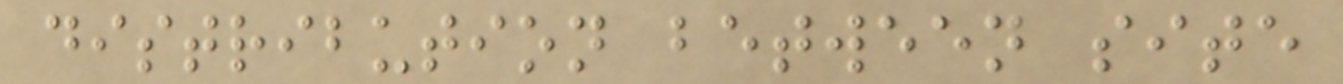distribution between site
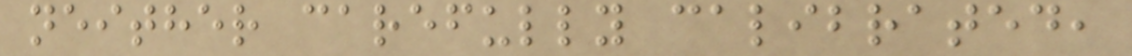neither carefully calibrated,
